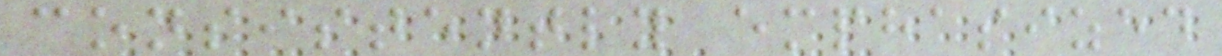consistently emphasized
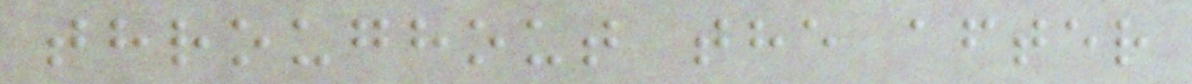throughout the after
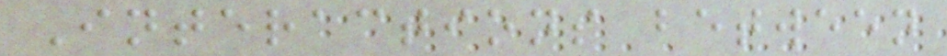Interactions between
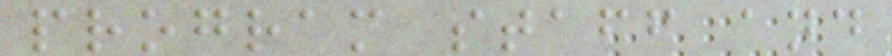program staff and
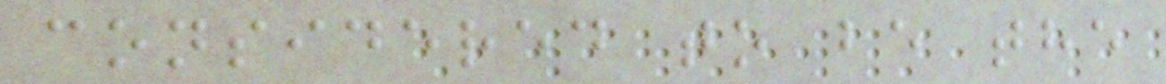considered to be the
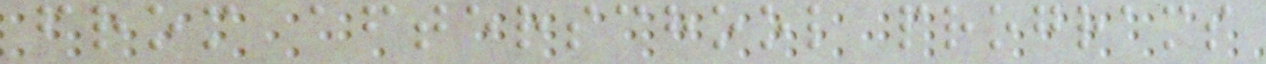from afterschool programs
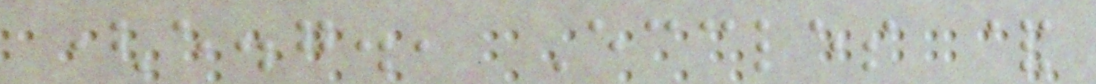(e.g., Eccles &
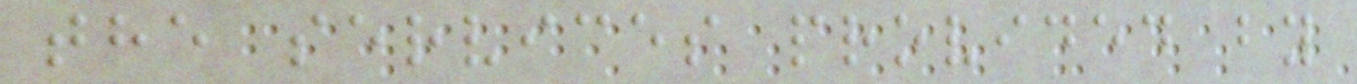the services provided by
